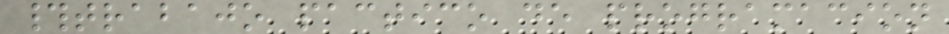#trabajo pactico de programacion
